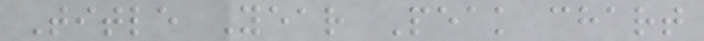Title Year Peak chart
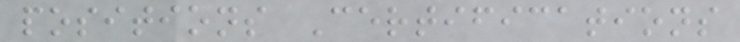positions Certifications
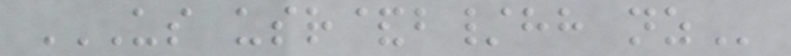US USR&B/HH NZ
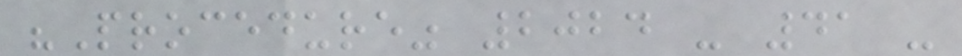"Procedure" 2024 - 41 -
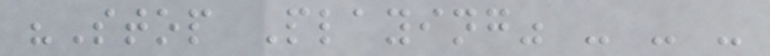"Stop Playing" - - -
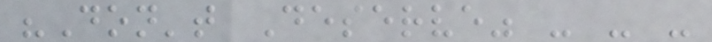"Don't Deserve" - - -
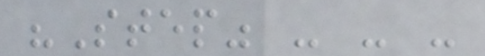"Step" - - -
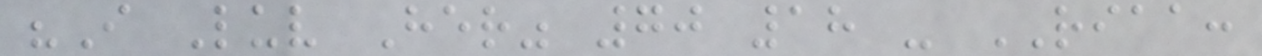"I Luv Her" 70 18 - RIAA:
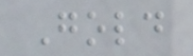Gold
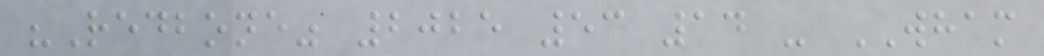"Redbone" 2025 53 14 - WHAM
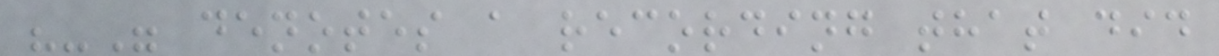"-" denotes a recording that did
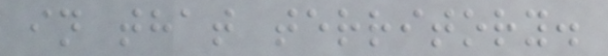in that territory.
